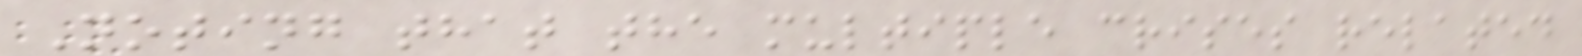Noting that the multiple crises related
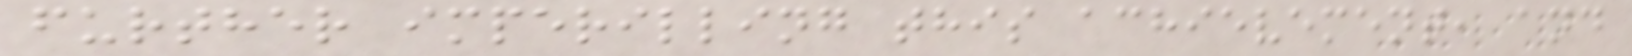further imperilling this achievement, and
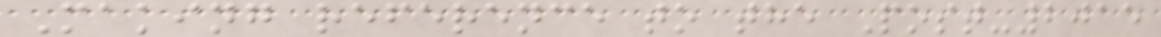Making reference to the Post-2015
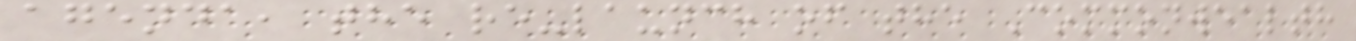agenda, the re-launch of the Commonwealth
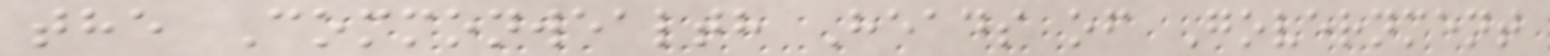the Commonwealth Heads of Government
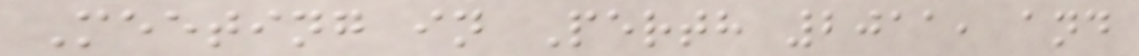Meeting in Perth 2011, and
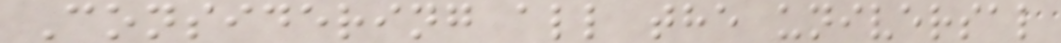Considering all the universal
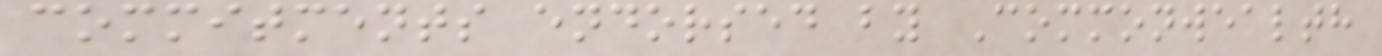commitments endorsed by Commonwealth
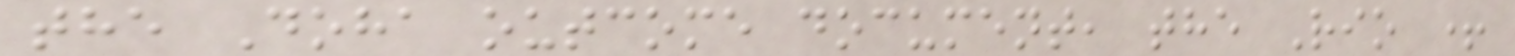the Doha outcome document, the Rio +
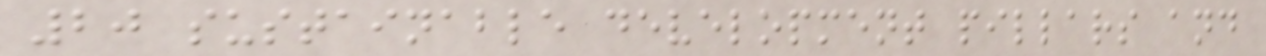20 sustainable development pillars and
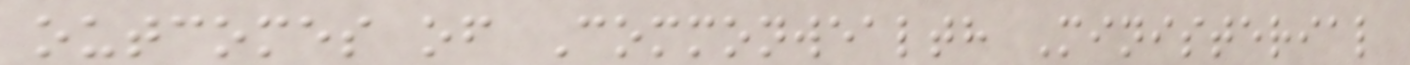outcomes of Commonwealth Ministerial
